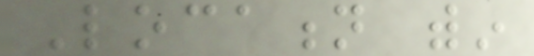Location within
